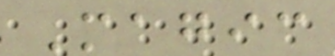Magic
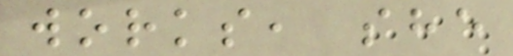works, she
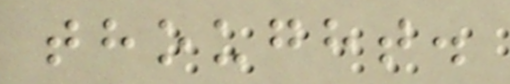thought.
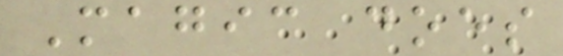Magic does
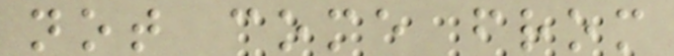not come from
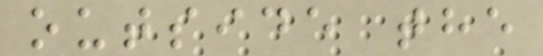outside the
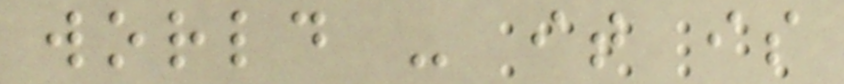world - it is
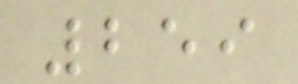259
